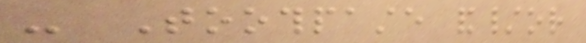- Toothpaste and/or
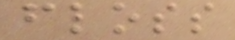floss
